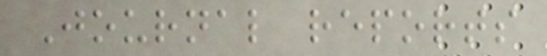Journal reports
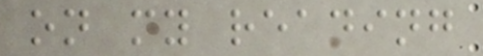on my reading
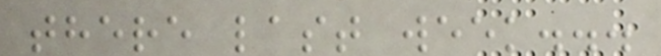there last week...
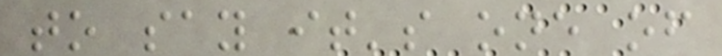to say it's one of
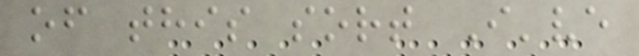of this sort I've
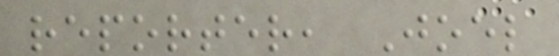reporter, Joel
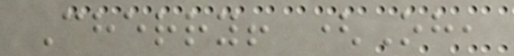Cherry! (Oh,
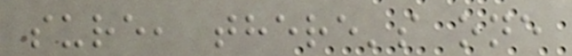sure, there's one
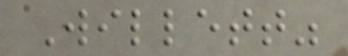Willett"
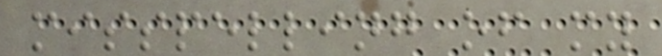misspelling of my
